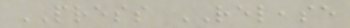PRESS RELEASE
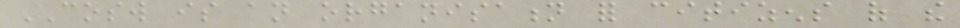COSW is an organisation for citizens of the
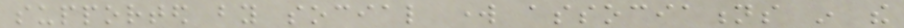supported by social work associations in the
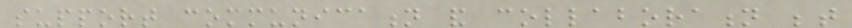support communication and collaboration between
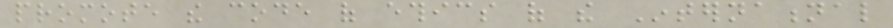promote the code of ethics of the International
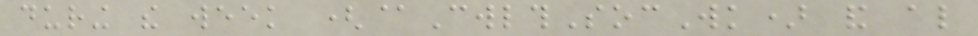during the week (@CwlthSocWk) and also
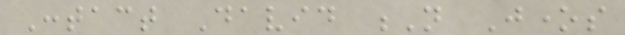Contact David N Jones
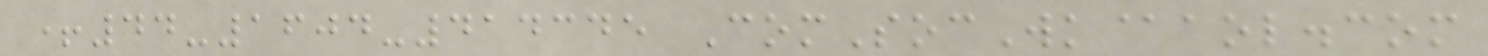+44-1604-414345 ComSocWk@aol.com
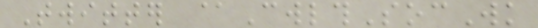Twitter @CwlthSocWk
